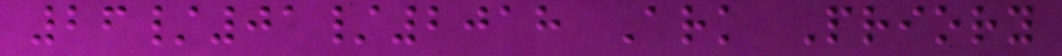26/01/2018 Ark Priory
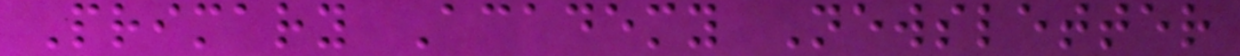Primary Academy Newsletter
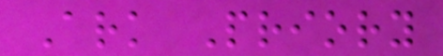Ark Priory
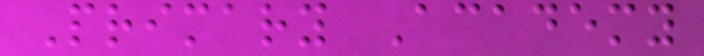Primary Academy
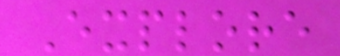Explore
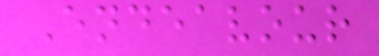Endeavour
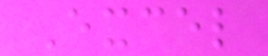Excel
